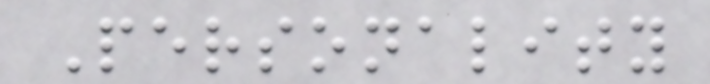Personality
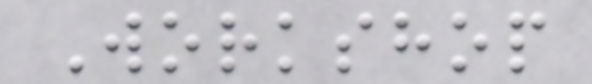Workshop
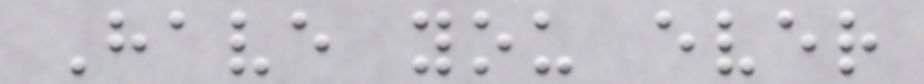Have you ever
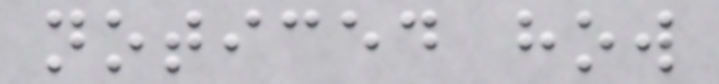noticed how
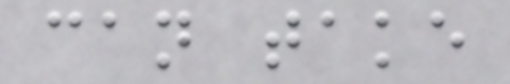can take
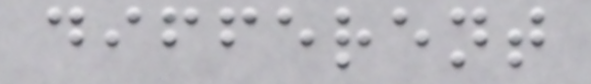different
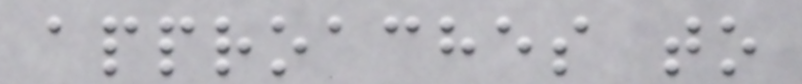approaches to
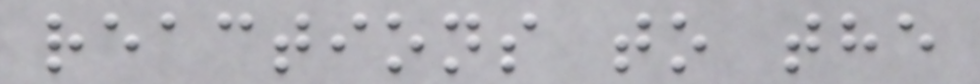reactions to the
